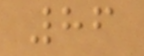86
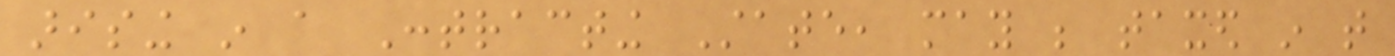arising in a Contracting State, may be taxed in that
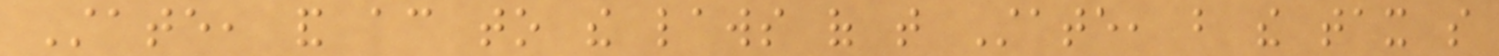State, and according to the laws of that State, but the tax so
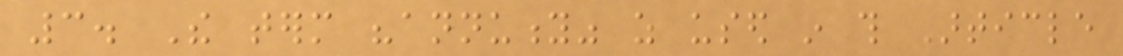3. The term "annuity" as used in this Article
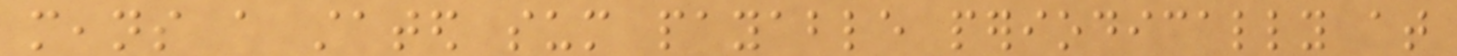means a stated sum payable periodically at
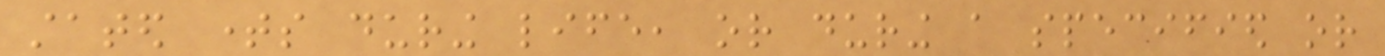stated times during life, or during a specified or
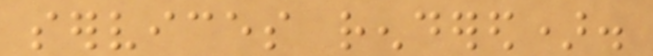services rendered).
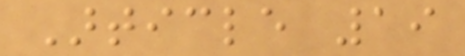Article 19
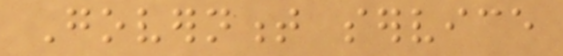Government service
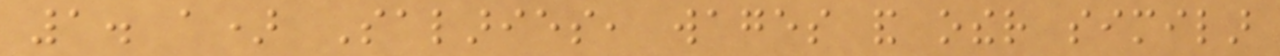1. a) Salaries, wages and other similar
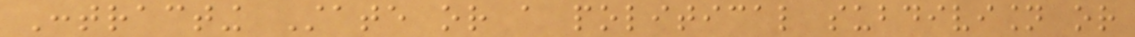Contracting State or a political subdivision or
